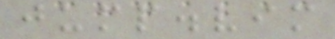jump.vim
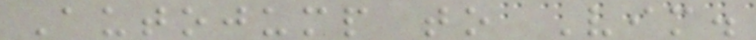Autojump to Vim.
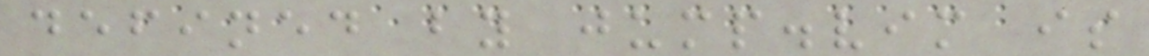defined by jump.vim is
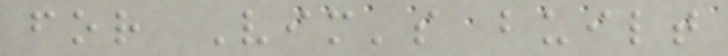for Vim's built
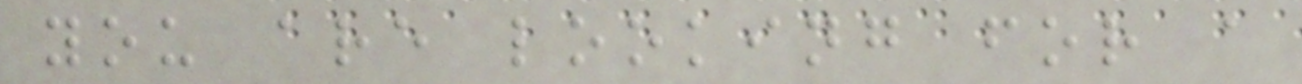you are looking for a
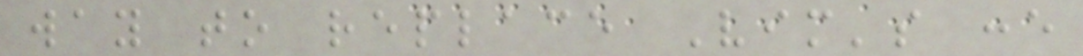way to replace Vim's :e
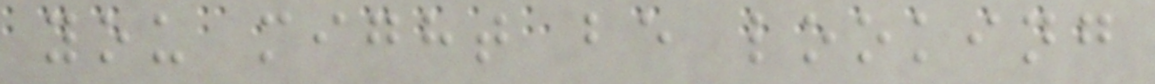you might be looking
